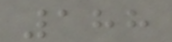188
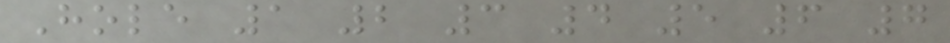Hole 1 2 3 4 5 6 7
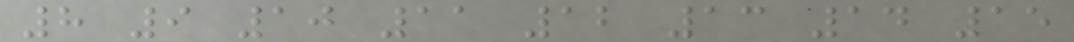8 9 10 11 12 13 14 15
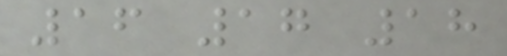16 17 18
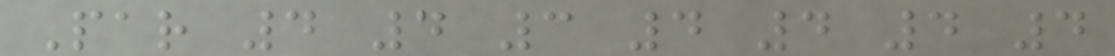Par 4 4 3 4 4 4 4
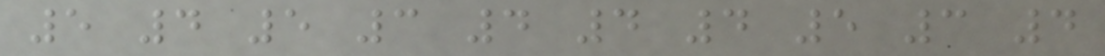5 4 5 3 4 4 4 5 3 4
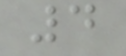4
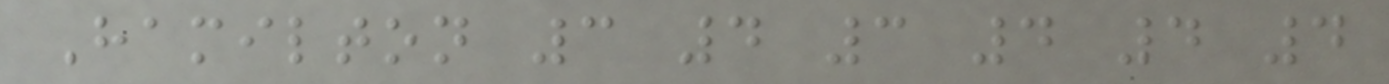Hamilton 3 4 3 4 4 4
